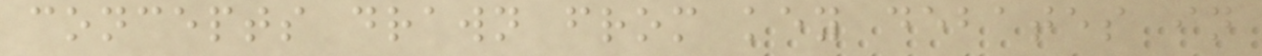concepts drawn from key debates in
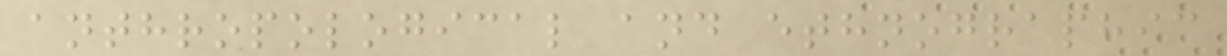anthropological and ethnographic
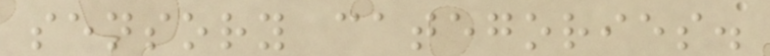sensory categories.
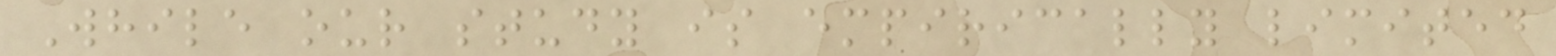While our study is empirically limited
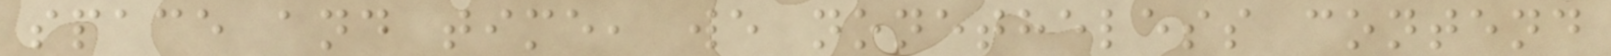space and time, we nonetheless contend
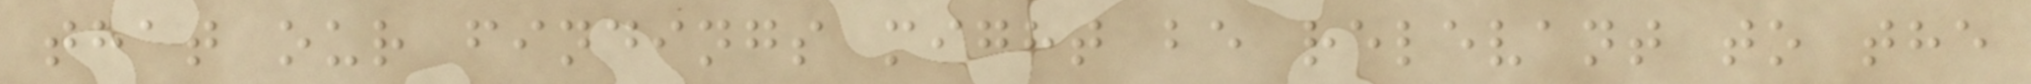that our findings might be relevant to the
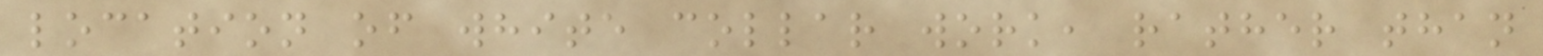location of white collar work, rather than
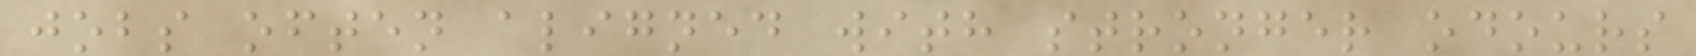jobs often aligned with stronger odours
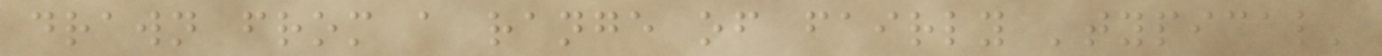drawn from a range of fairly 'typical'
